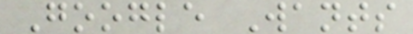Google Wants
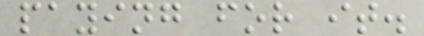paying for it.
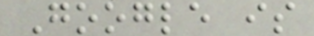Google is
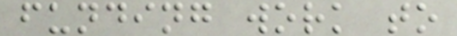funding work to
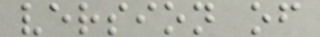version of
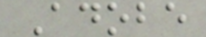Adobe
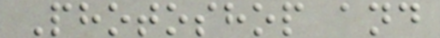Photoshop and
